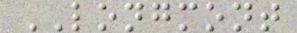LONGMONT
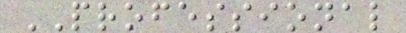PROFESSIONAL
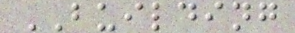BUILDING
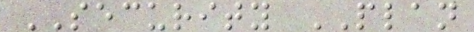SECURITY PLAN
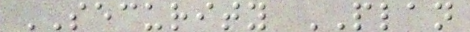SECURITY PLAN
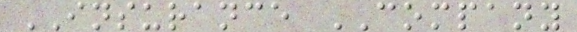INSURANCE COMPANY
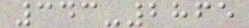343-2865
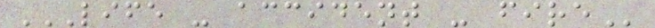LIFE - ACCIDENT - FIRE
